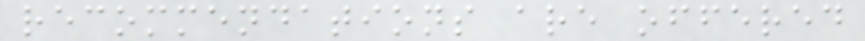recommendations are offered
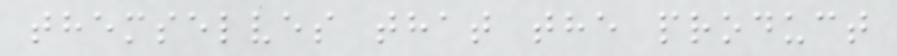themselves that the product
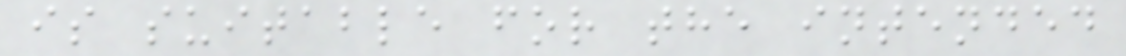is suitable for the intended
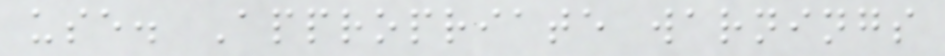use. Appropriate warnings
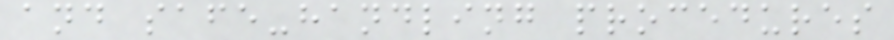and safe-handling procedures
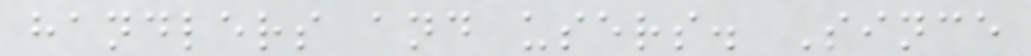handlers and users. Since
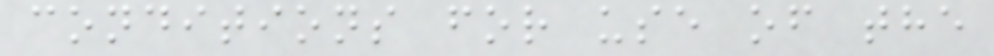conditions for use of the
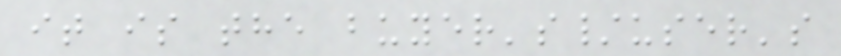it is the buyer's/user's
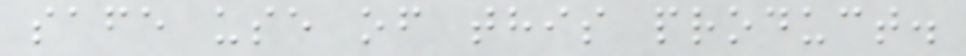safe use of this product.
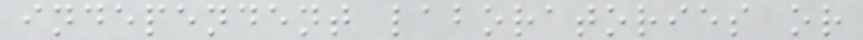independent laboratories or
